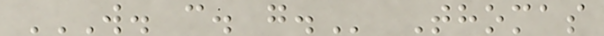W. C. G. Thomas
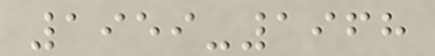1959-1968
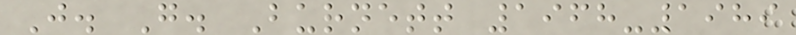J. G. Burnett 1968-1989
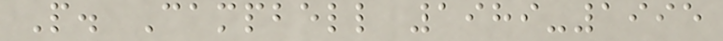P. Campbell 1989-1995
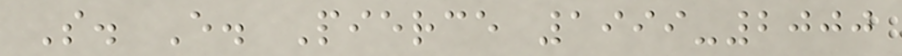S. E. Pierce 1999-2000
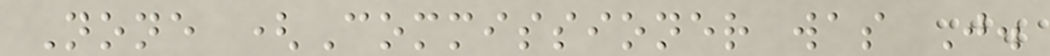None (Commissioner was J.
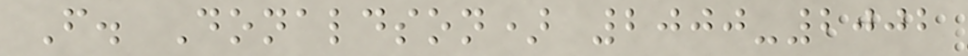F. Donaldson) 2000-2002
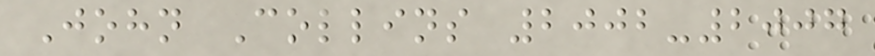John Collins 2002-2007
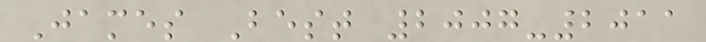James Best 2007-2011
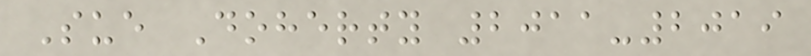Sue Doherty 2011-2019
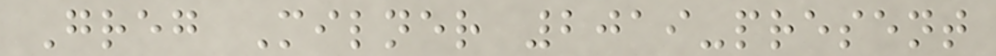Greg Milner 2019-present
